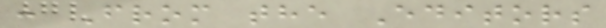: From the Editors
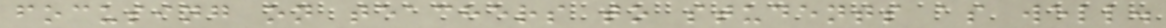focusing on teachers to students as well.
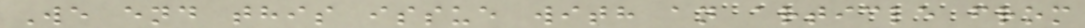We end this issue with an article from
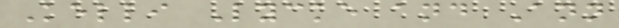Kelli Lycke and Ann
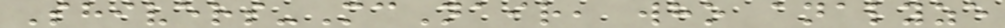Shivers-McNair, who analyze
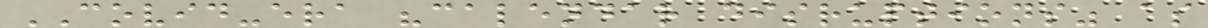COVID-era "calendar disruptions" as
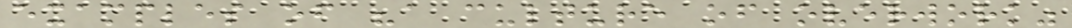examples of "a culture of overwork"
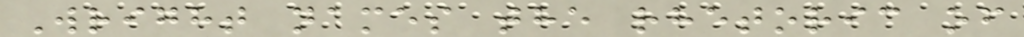Wright names the rhetoric of
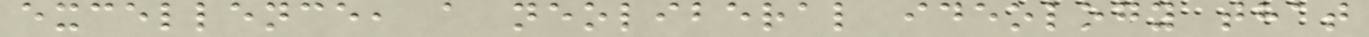excellence, a neoliberal ideology that
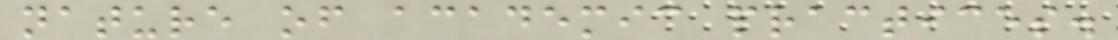nature of academic practices.
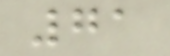71
